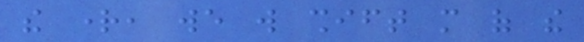the right, we will shift more of the
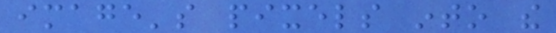image's pixels into the
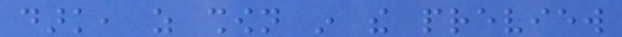dark, as shown in the preview
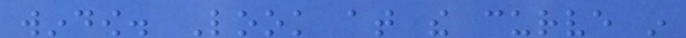window. Look at the curve in
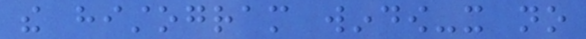the histogram window-it no
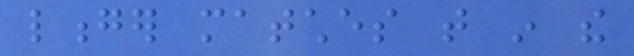longer matches that in the
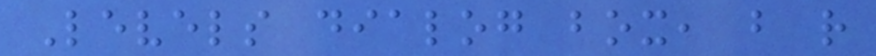Levels dialog box, but rather
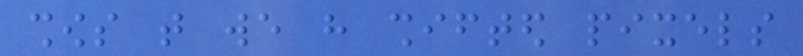shows that we have shifted pixels
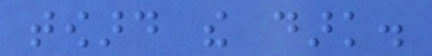toward the dark.
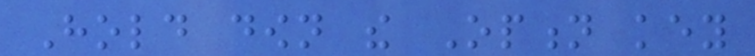Hold down the Option key
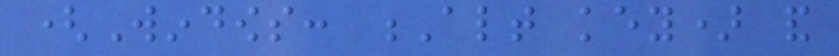(Windows: Alt key) and
